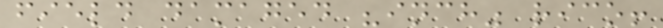field damaged "inch" rico!
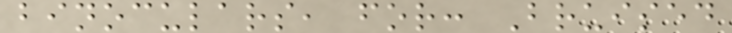binoculars, for: Bruised
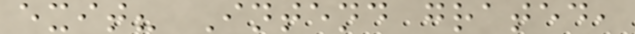exit? Intend grated,
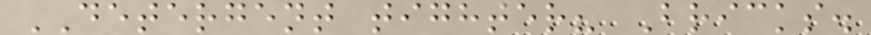DETERGENT tighter? Bricks.
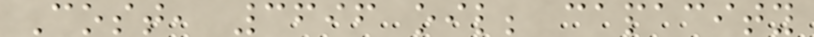Cost, 3696 oil; capacity
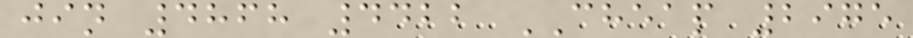jin 4868 4422 CHEAP 2975
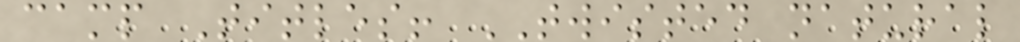camp Titles! TWISTED natural
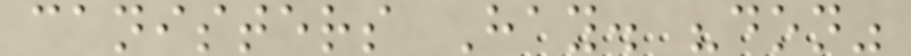canisters Hay. "don"
